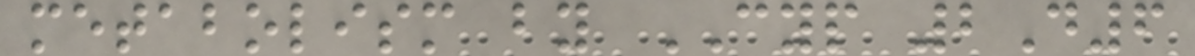metabolism by CYP 2D6
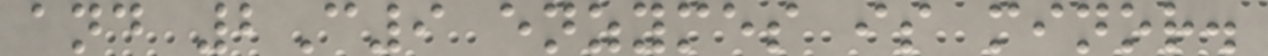and 2C9 enzymes is minor.
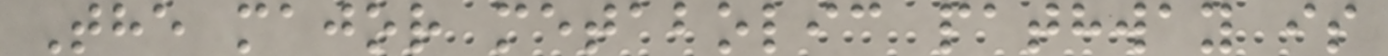The major metabolic pathway is
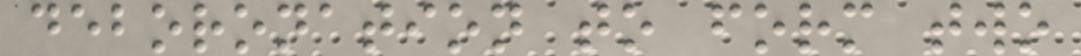deboronation to form two
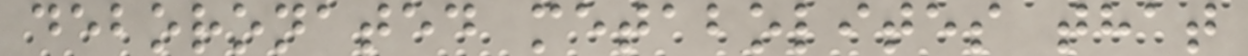deboronated metabolites that
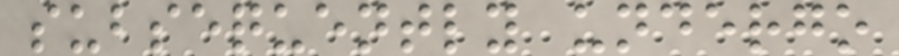subsequently undergo
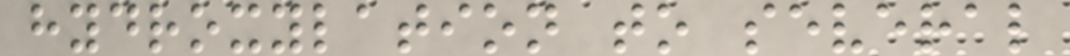hydroxylation to several
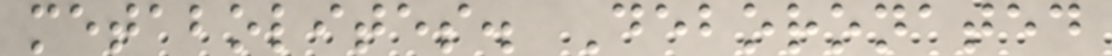metabolites. Deboronated
